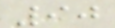90
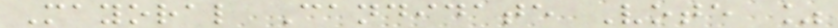Mayoral Candidate Vote %
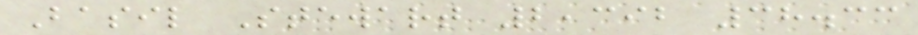Basil Stewart 2,392 38.33
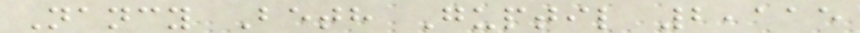Nancy Beth Guptil 2,115
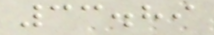33.89
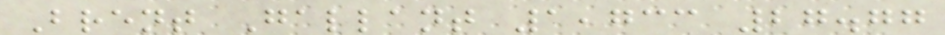Brent Gallant 1,733 27.77
